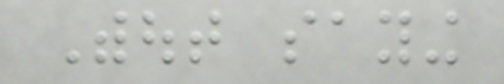Without saying
